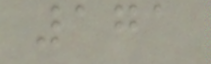171
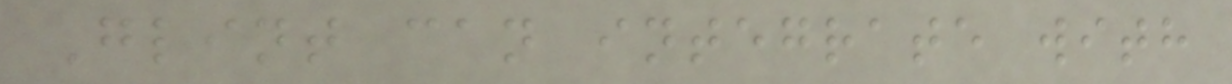Glint can integrate with
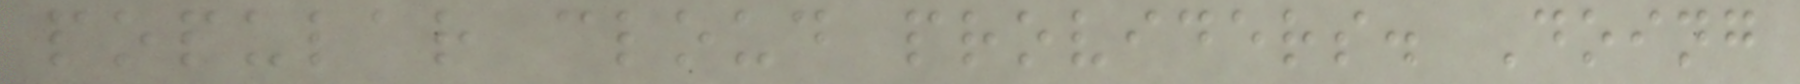popular cloud providers. Doing
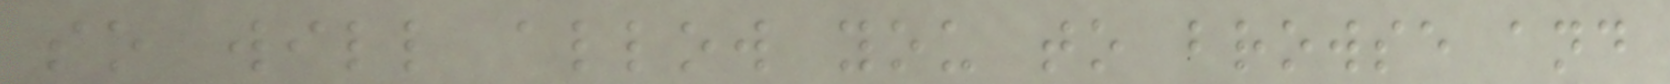so will allow you to browse and
